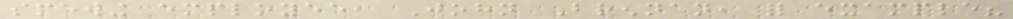spewing employee, John Brennan, for example?
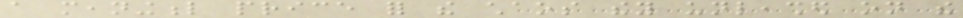a meaningful price for the chaos they unleashed on the
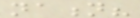nation?
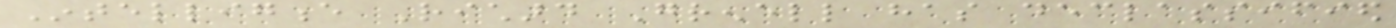Intelligence Richard Grenell has declassified
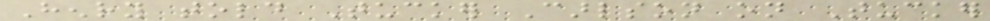Henry told Tucker Carlson on Tucker
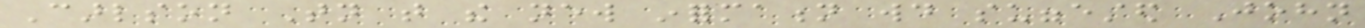Carlson Tonight that the new information would suggested John
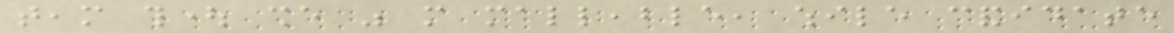team thought she was more malleable, while candidate
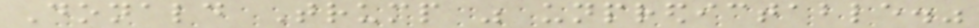Donald Trump was unpredictable."
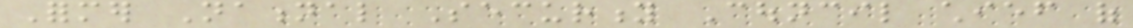Former National Security Council chief of
